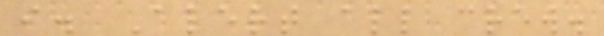i. Alert all crew.
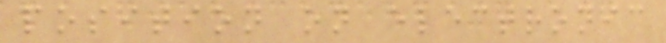position on electronic
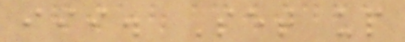iii. Set up
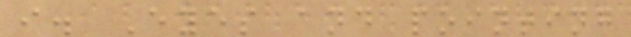i. Eyes and pointing
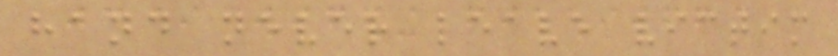hand never leave victim
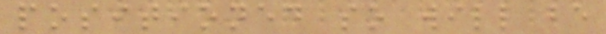positioned so will be
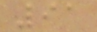91
